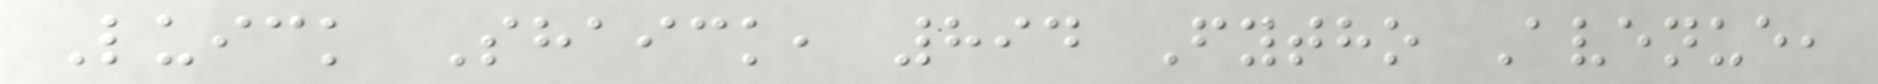Luick Shaick, 894 Fytho Avenue,
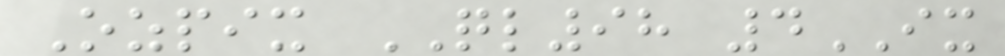Ozpix QL98 4IX
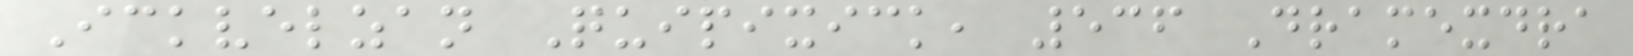Ickvelzan Quipixick, 536 Dramexdra
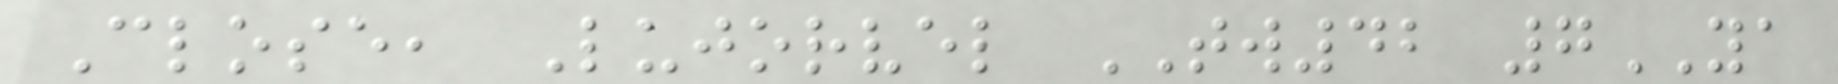Close, Lujorvel TW42 7YA
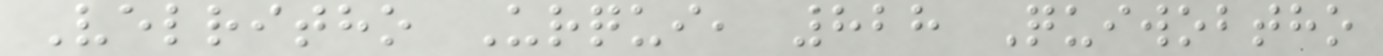Velritho Urqui, 828 Quiwobtho
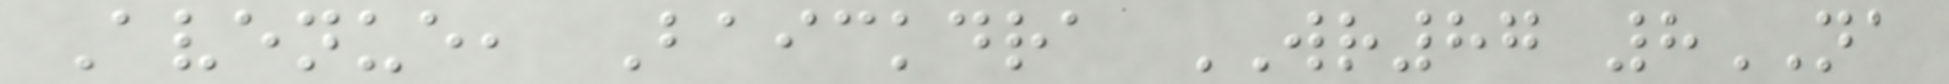Avenue, Baickdra WR87 8NA
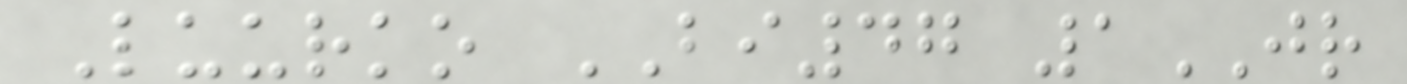Luurko BI47 1JR
